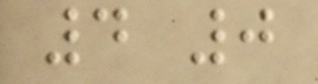4 0
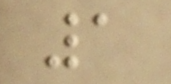1
